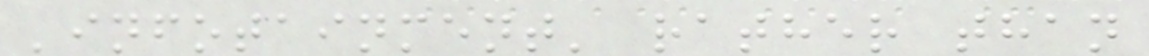'infotainment' rather than
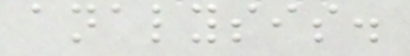analysis.
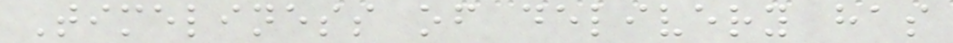Timeliness of delivery has
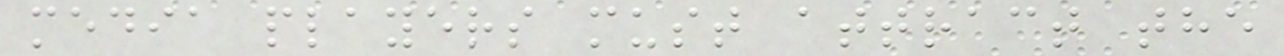media players must attract the
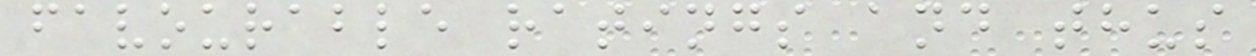favourable ratings and thus
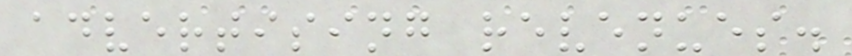advertising revenues.
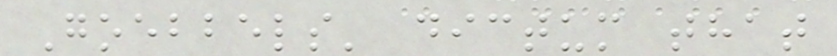Goebbels' dictum that
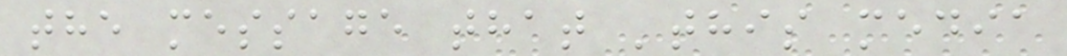the message that 'this media
